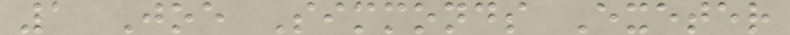1 Joe Simmonds Exeter
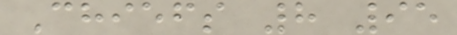Chiefs 8 95
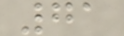71
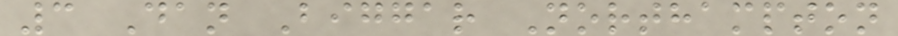3 Dan Biggar Northampton
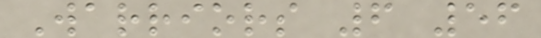Warriors 6 56
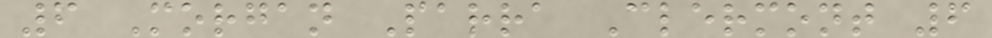6 Morgan Parra Clermont 6
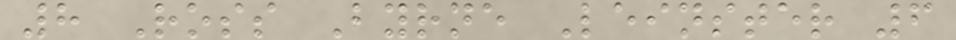8 Ross Byrne Leinster 6
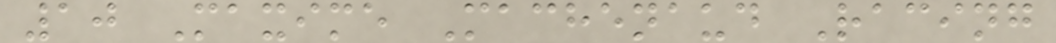10 Maxime Machenaud Racing
